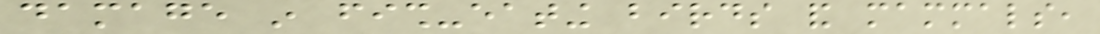damage in fish-eating birds and mammals,
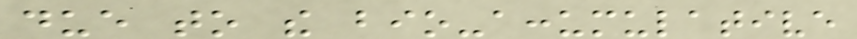due to the bio-accumulative
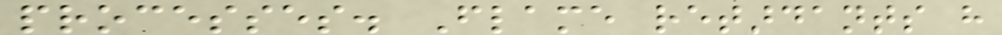processes. Flame retardants have
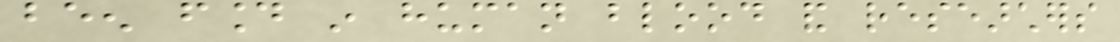been found in human blood and researchers
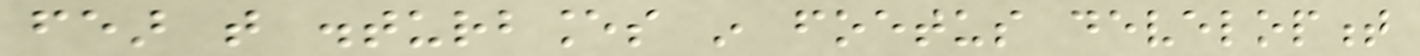fear that disturbances in foetus development
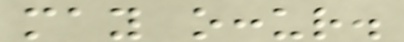may occur.
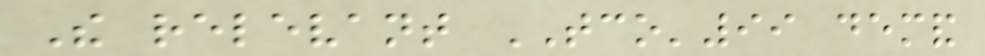The relevant TCO'99 demand
